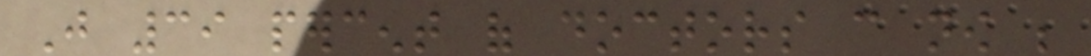Just 39 percent of doctors can now be
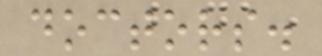doctors.
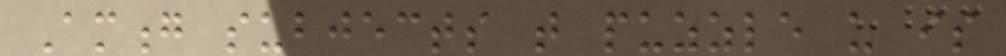Among subjects that puzzle us is
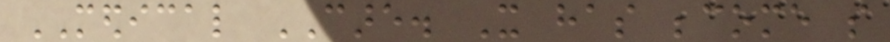MEDICAL CARE. It has become so
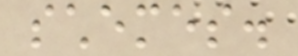schemes.
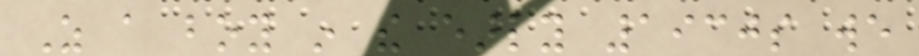As a boy in the early 1930s we
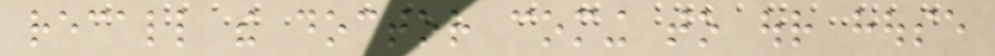recall the doctor coming to our house
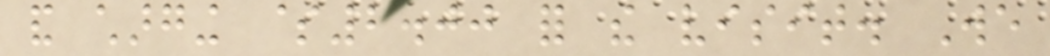and charging $2.00 for the visit. We
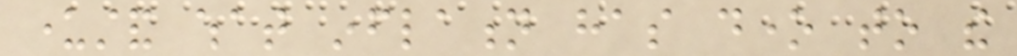understand what inflation has done to the
